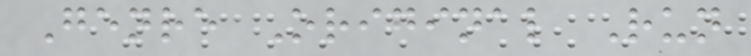Genre Original Run
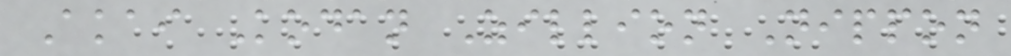Akai Kodan Zillion Nippon
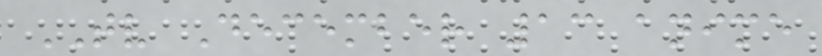TV December 13 anime
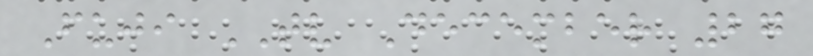Fuji TV December 27
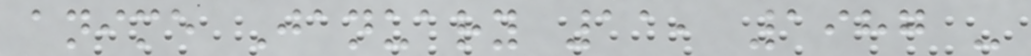anime January 11, 1987 -
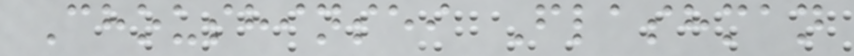Choushinsei Flashman
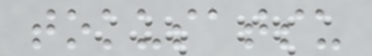tokusatsu
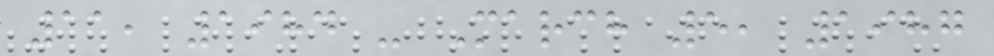11, 1984 - March 5, 1987
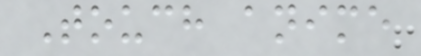Touch anime
